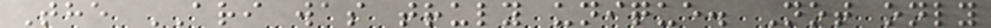The ARI was truly unique. Not only
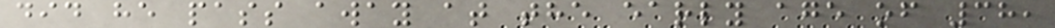did he pass away at the early age of 38,
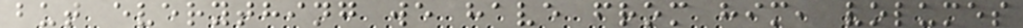but everything we have from him, volumes
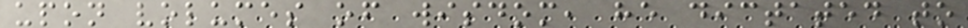upon volumes of wisdom, he dictated to
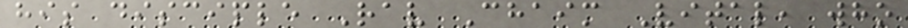his disciple Rav Chaim Vital, who
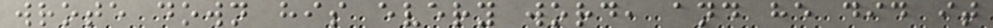wrote down his every word, and he did it
